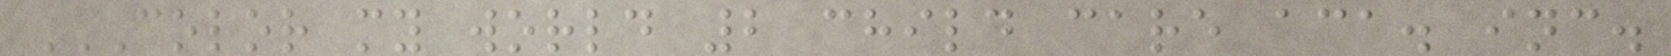COLOR MY WORLD 2 CHILD CARE ACA. INC.
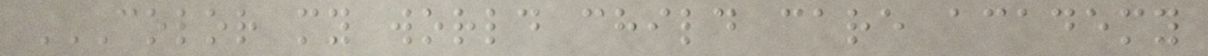COLOR MY WORLD CHILD CARE ACADEMY
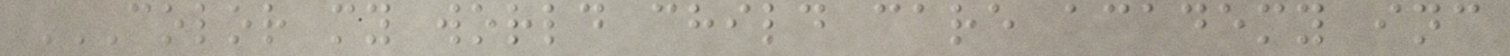COLOR MY WORLD CHILD CARE ACADEMY INC
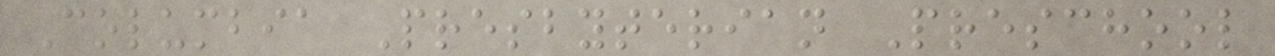Columbia Presbyterian Preschool
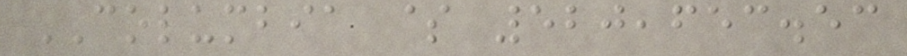COLUMBIA $ 520,653.53
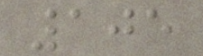105
